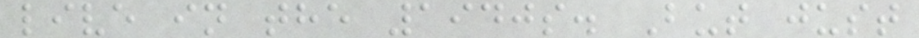live in the 1940s. But just
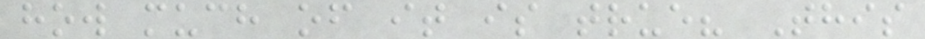how much of it is true? This
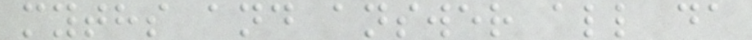myths and answer all da
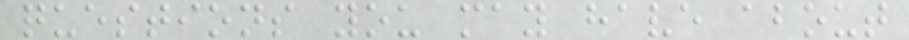questions you may have about
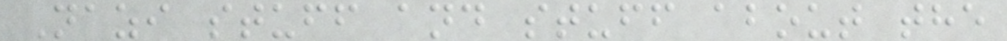Nazi stuff and stuff about the
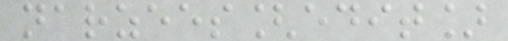narzees[edit]
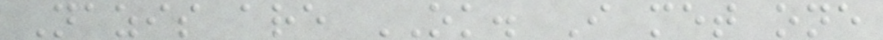Nazis are OK. I met one
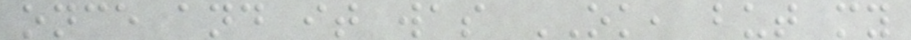once and it was OK, but my
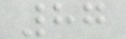87
